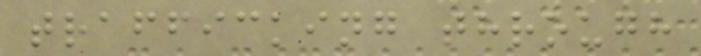trafficking through
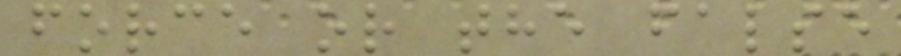force or the false
